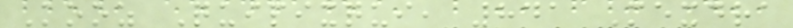Kooz Quipixqui, 841 Mexdra
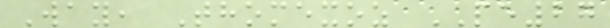Way, Thomexoz PE27
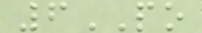6PO
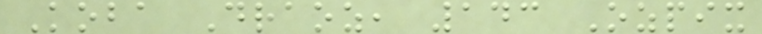Koba Draoz, 143 Ozpix
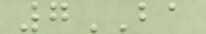7BA
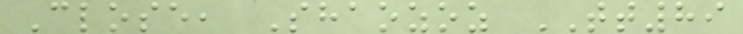Close, Shaozoz TT89
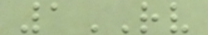1RV
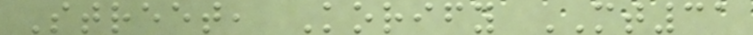Street, Korify MT31
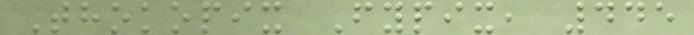Thokopix Fypix, 445
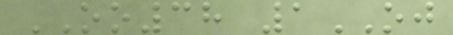OO38 1OJ
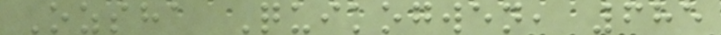Ozsha Quikogwen, 685
